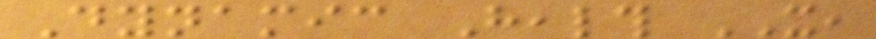Dynamic Health IT,
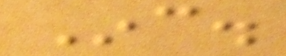Inc.
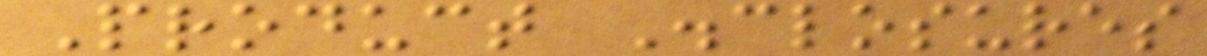Product Disclosures
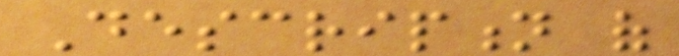Description of
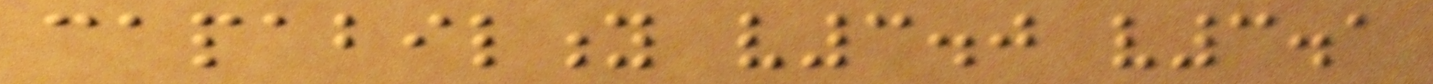capability v3.0 v3.1
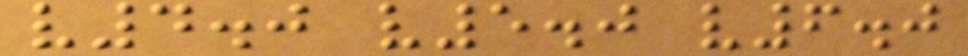v4.0 v5.0 v6.0
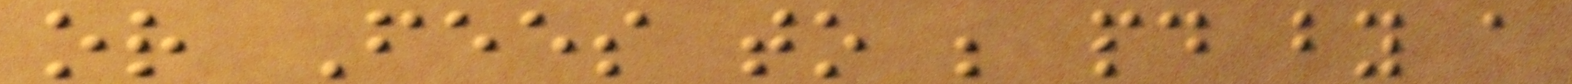or Fees to be paid by a
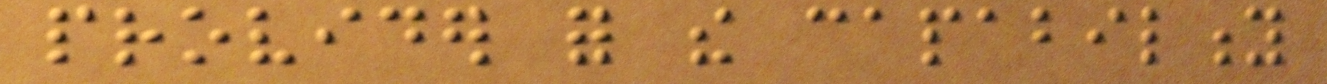provider for the capability
